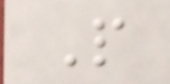P
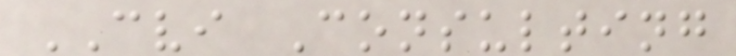CVI Consulting
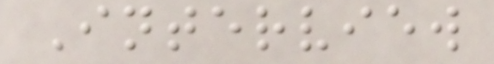Interview
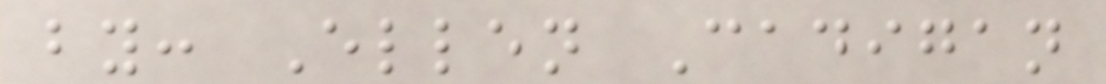by: Ellen Cadigan
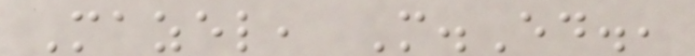Mazel, M.Ed.,
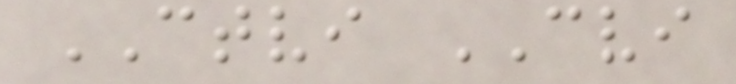CTVI CVI
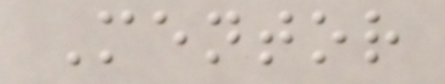Mentor
